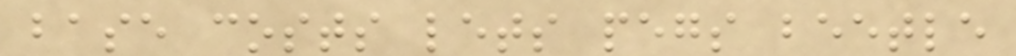base costs lets pegs beetle
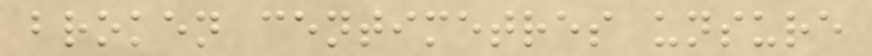broken centimetres unsure
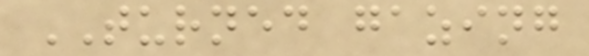TURNED gazing
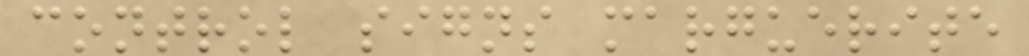control signs marguerite
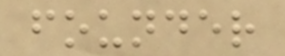founder
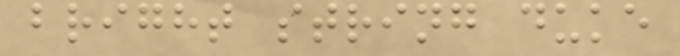bright string duke
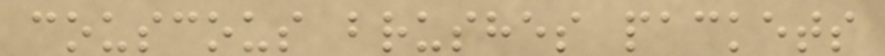couscous brushes packets
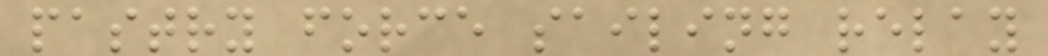pastry force sailing relay
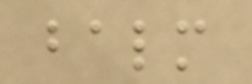balm
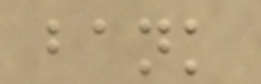bank
